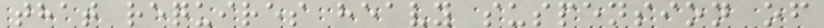that requires heavy suspension of
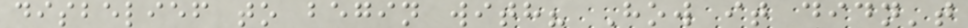disbelief to begin with? How it didn't
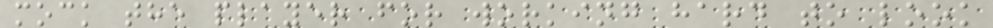mock the player for working hard to look
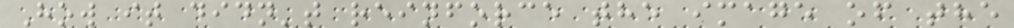How it didn't reinforce the image of the
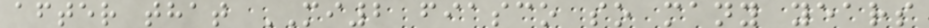after that MI2 fiasco so many years
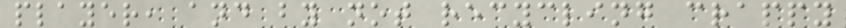player, and by not recycling crappy
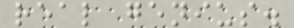real genius.
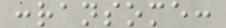:ransome:
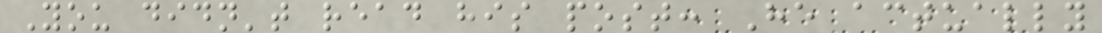You didn't read his post: He actually
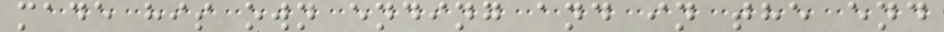made his own ending and in the end
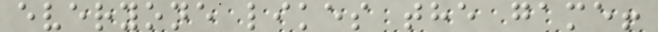everyone likes the game!
